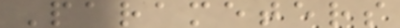Parameters
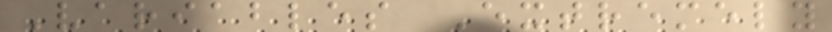Variables Extremely
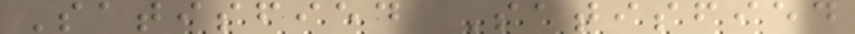Satisfied Satisfied
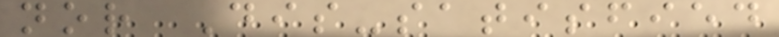nor Dis-satisfied
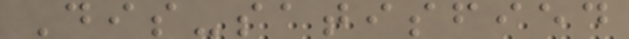Dis-satisfied
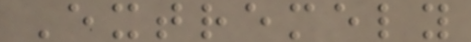Extremely
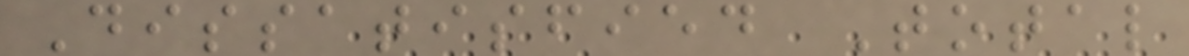Dissatisfied Total
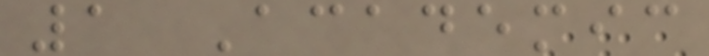1 Academic
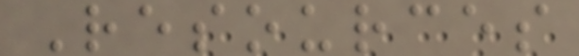Resources
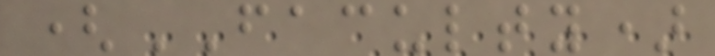(FACULTY)
